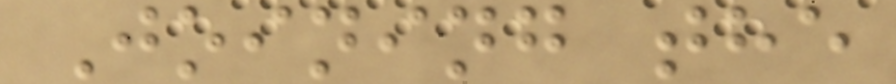Joining the
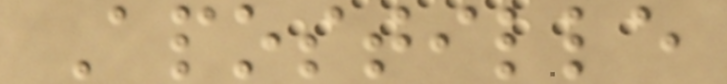Apostille
